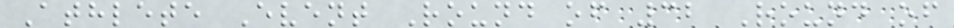Athlete Event Round of 32 Round of
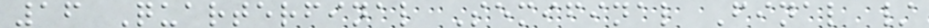16 Quarterfinal Semifinal Final /
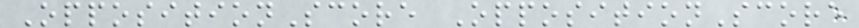OppositionScore OppositionScore
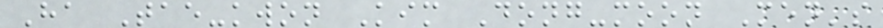Ha Tae-kwon Kim Dong-moon Men's
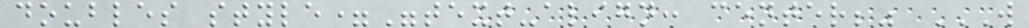doubles style="text-align: center;" W
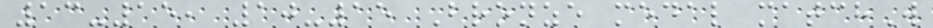13-15, 10-15 Bronze medal matchW
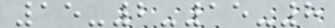15-2-15-8
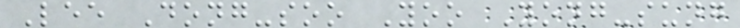Lee Dong-soo Yoo Yong-sung
